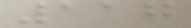117
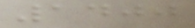1400
